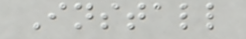Install
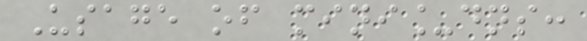Usage of mini_dns:
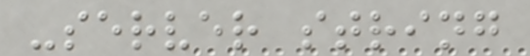-server string
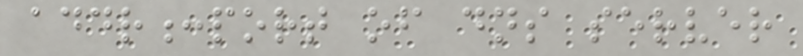addr:port of dns server
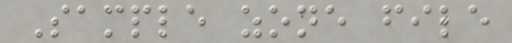Sample zone file
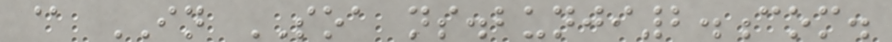@ IN SOA ns.bunji2.com.
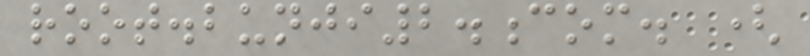root.bunji2.com. (
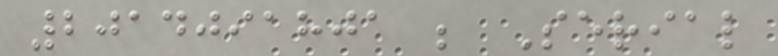2014091801 ; Serial
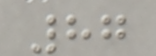87
